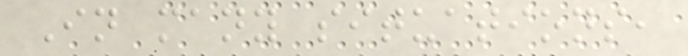In many situations,
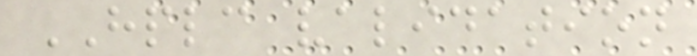HPLC validation
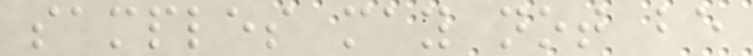samples may not be
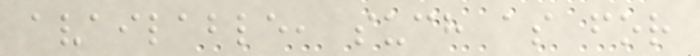available, such as for
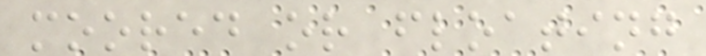moored or floating
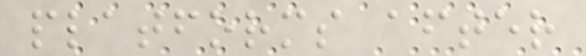platforms after
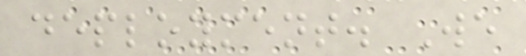deployment. We
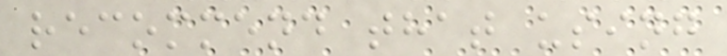recommend that using
